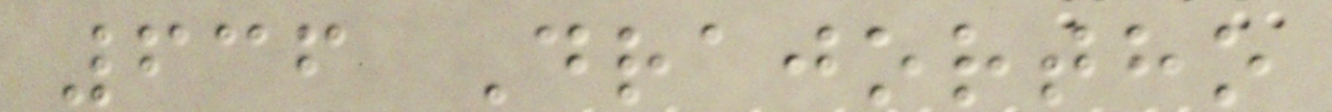636 Drajortho
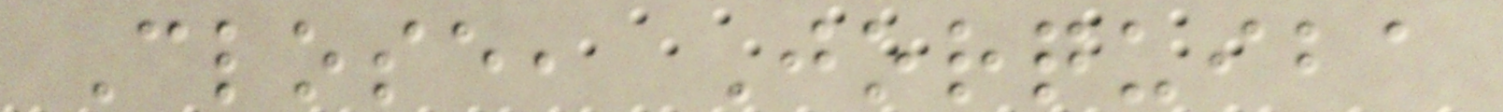Close, Jorquiba
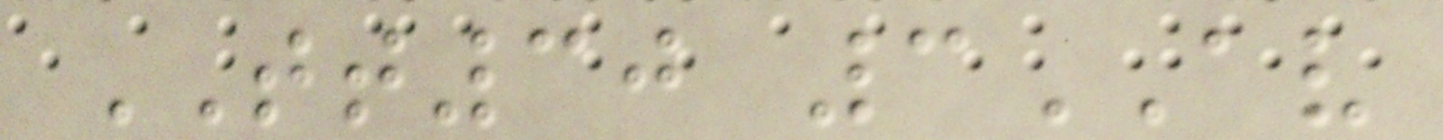TT30 3AV
